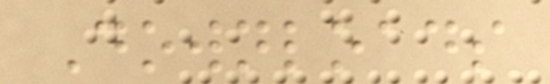Downloads
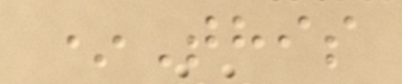*This
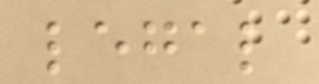legal
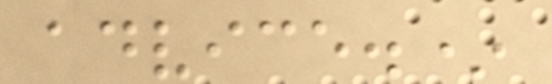advice.*
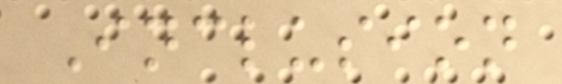Inclusion
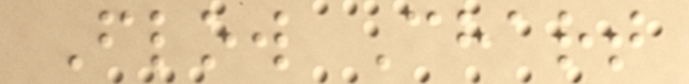Flow Chart
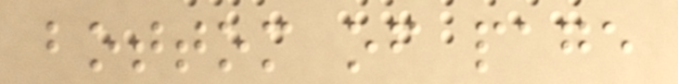bottom of page
